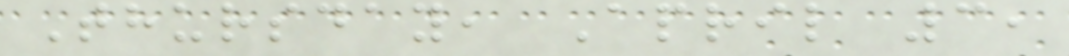Thursday, April 3,
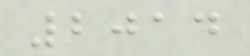2014
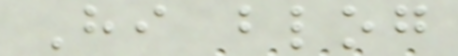Hi blog
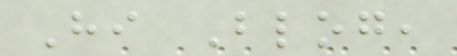Hi Blog,
